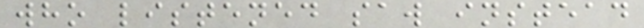who listened saw instead
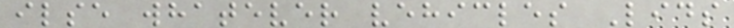ilse whatever vehicles Lids
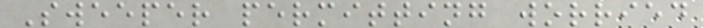Sweeper permitting worried
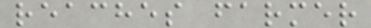reaches farmer
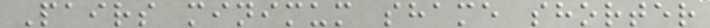Pairs minimum shame shorter
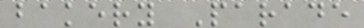bakery Parade
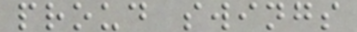proud swings
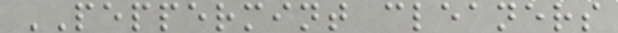PEPPERMINT cleaners
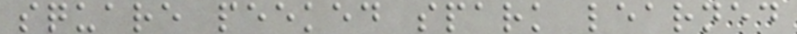square peeked spark learned
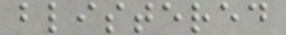blistered
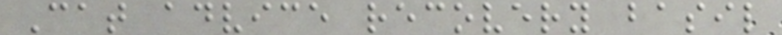Cat advice recovery basil
